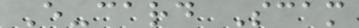E-card Scam
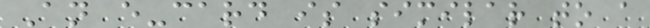An e-card is similar to a
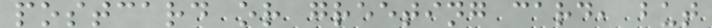postcard or greeting card, but
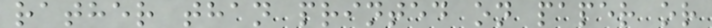rather than printed on paper or
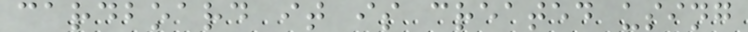cardboard it is created using
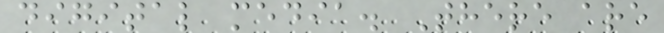digital media. There are
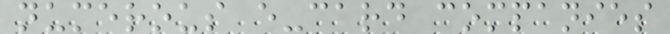numerous e-card companies
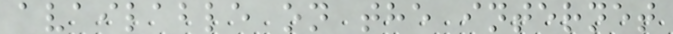available on the internet
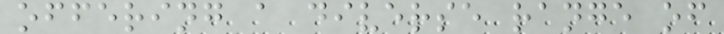offering a diverse range of
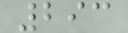293
